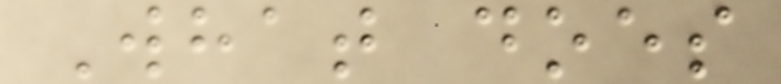What does
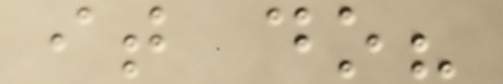it do?
